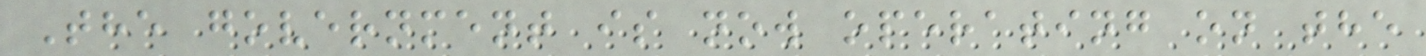The government is now operating on the
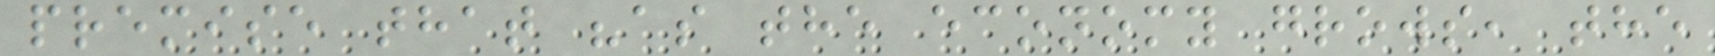premise that "as the economy grows, the
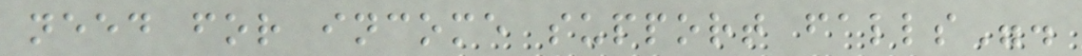need for income support falls".
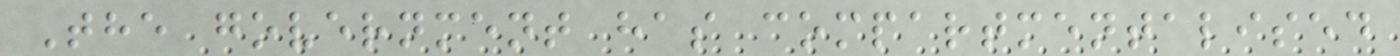The government has compartmentalised
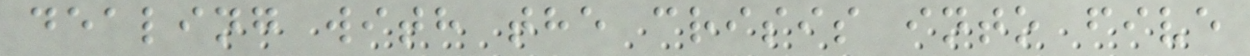dealing with the crisis into five
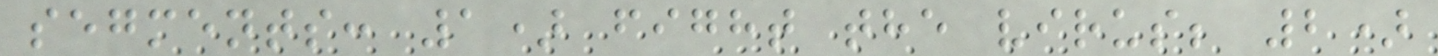segments: 1) fight the virus; 2)
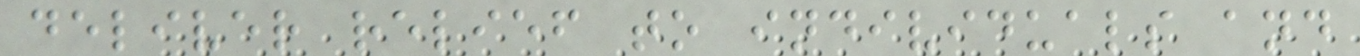deliver relief to individuals and
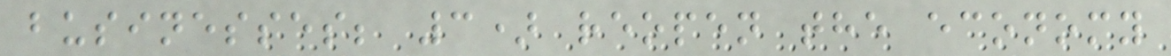businesses; 3) reopen the economy
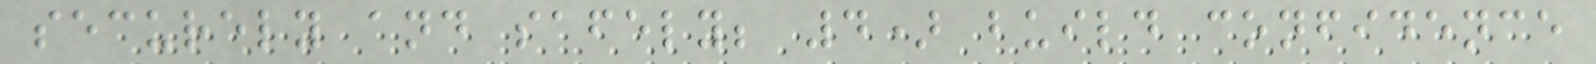securely and safely; 4) build confidence
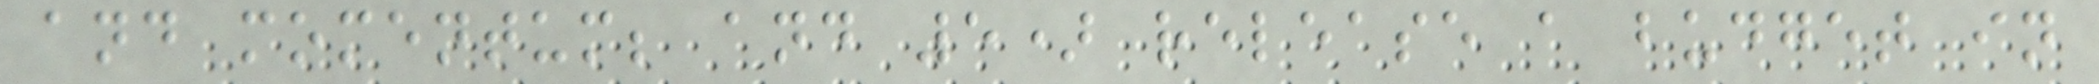and momentum; and 5) release a budget in
